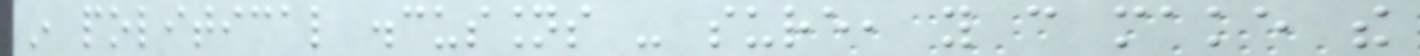in political discussions - sure, you can make the
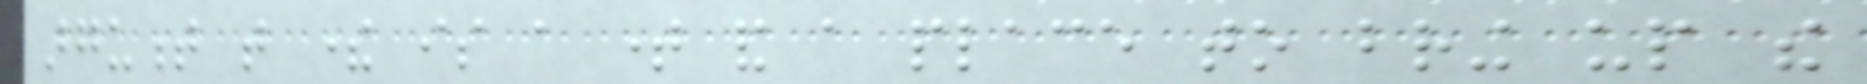argument that there is a time and a place to bring up the
